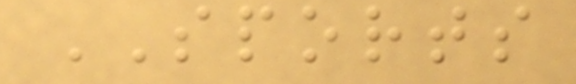SPORTS
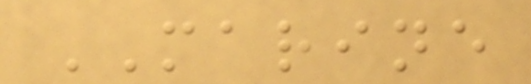MARINE
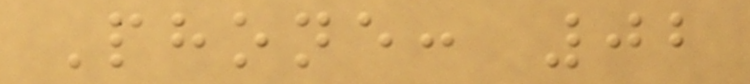Phone: 02
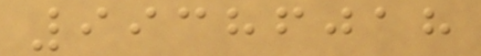99386018
